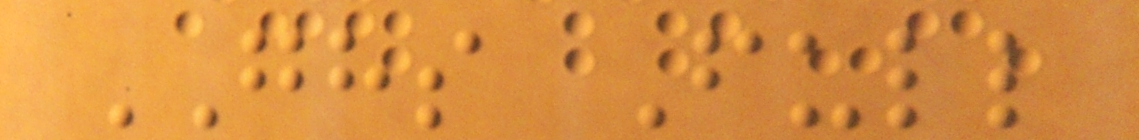GHS Full
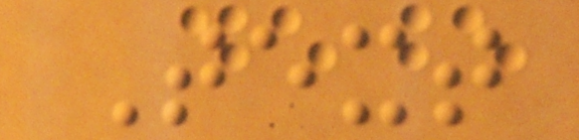Text
